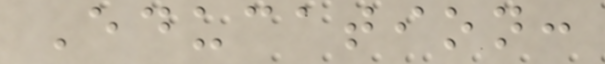Education:
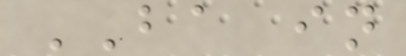BA in
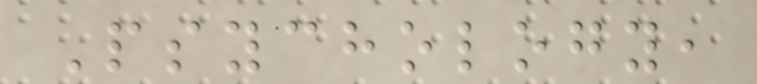Psychology,
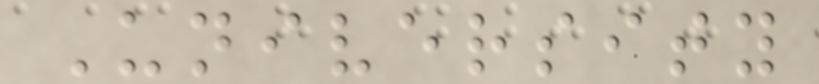University
